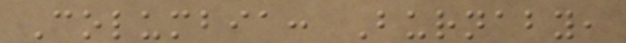Columbia: Burnaby,
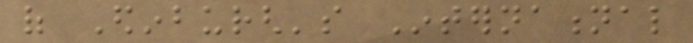of Edinburgh's International
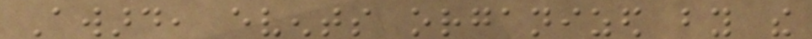Award, events organized by the
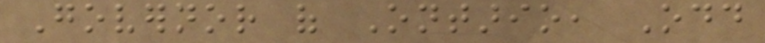Governor of Ontario, Odd
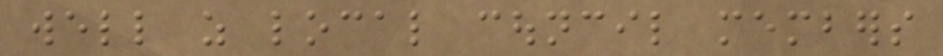well as local council members
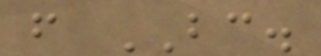from BC.
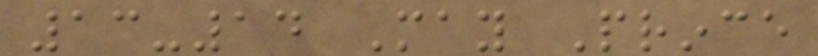13-14 May Prince
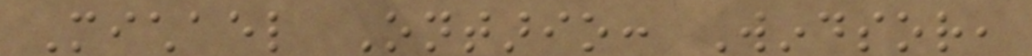Michael Ontario: Windsor,
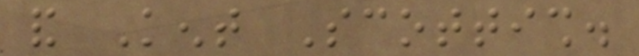and Kent Scottish.
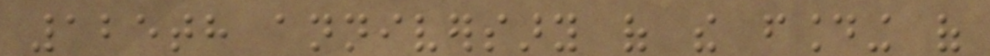125th anniversary of the founding of
